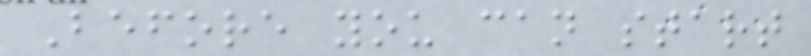Before you can start
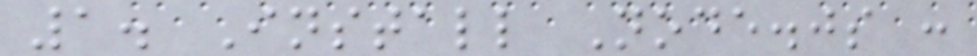1. Install Node.js :
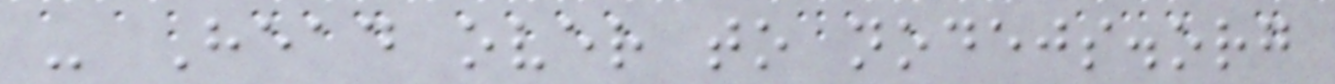- Head over to nodejs.org
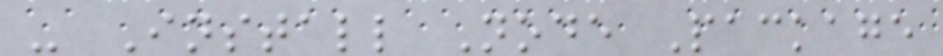- Install Node Package
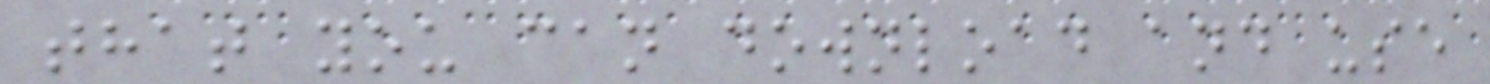that you can download and use
